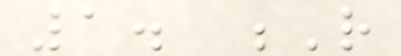1. R
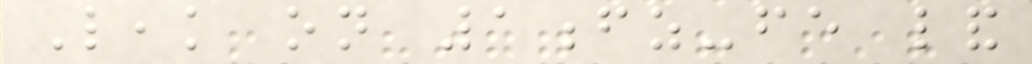Leak on 1fz-fe land
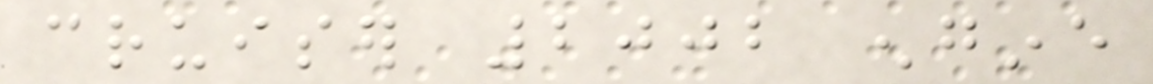cruiser 2002 engine
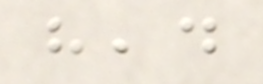head
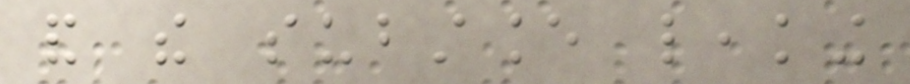and the substance leaking
